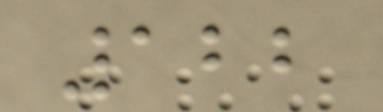122
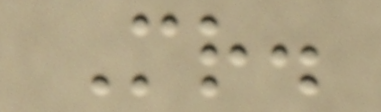Mr.
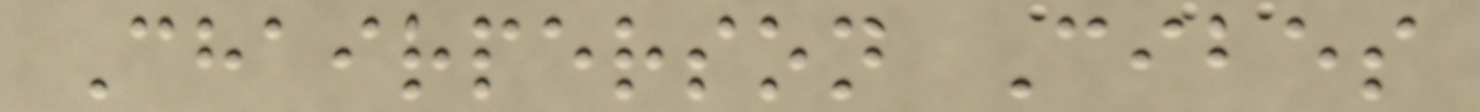Chairperson Cibes
